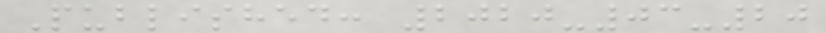Published: 2020-03-20
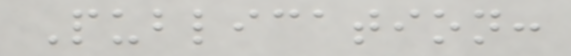Publication:
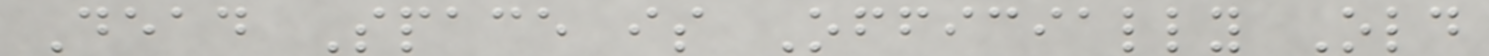Dead Space is Officially Old
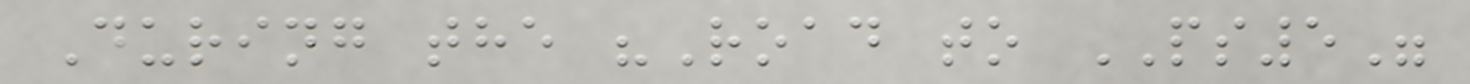During the "Road to PS5"
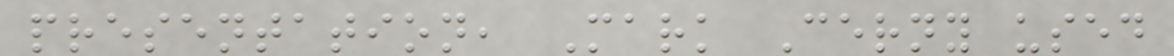presentation, Mark Cerny used
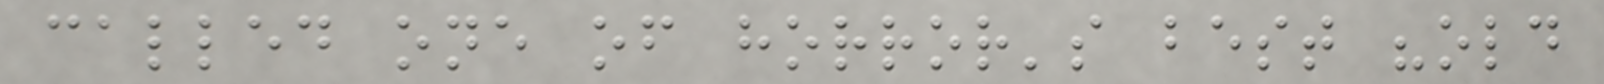called one of horror's best "old
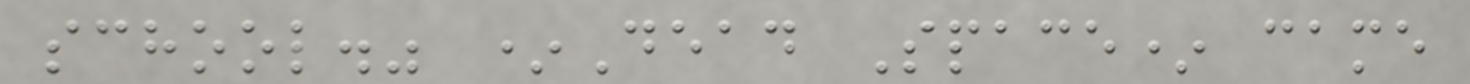school." *Dead Space* came
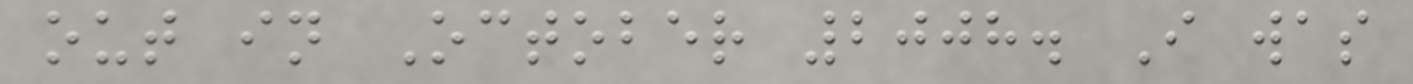out in October 2008. I was
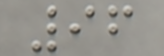96
